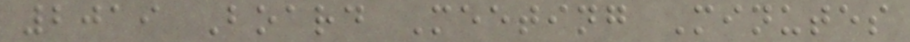2019 Board Meeting Minutes
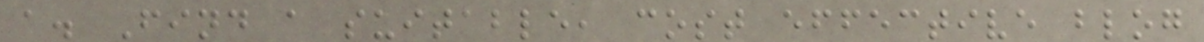a. Find a suitable, cost effective blog
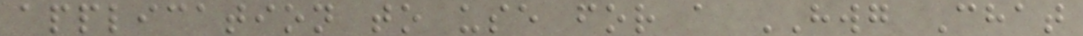application to use for a HWG Chat
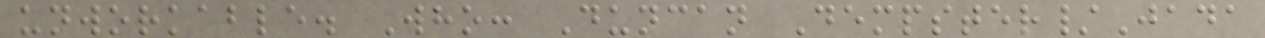unworkable. Who: Duncan Dempster/Jada
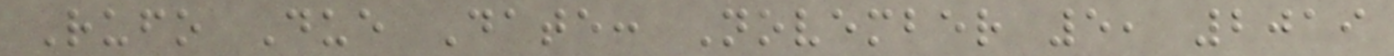Rufo Due Date: November 5, 2019
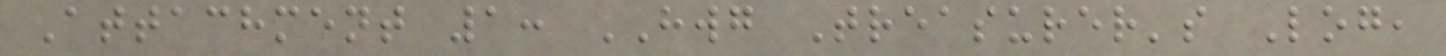Attachment 1: HWG Treasurer's Log,
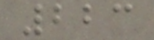223
